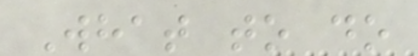What to do
